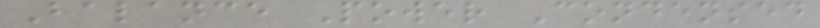Balance Power Condensed
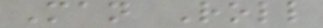Man Roll
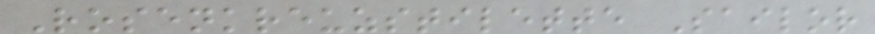Rosenkreuzstilette Sailor
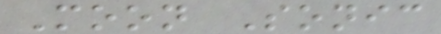Moon Sonic
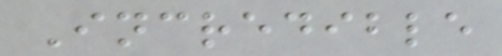Incredible
